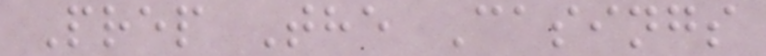Prep The Casings
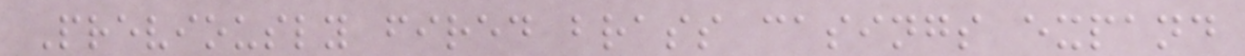Previously fired brass casings expand
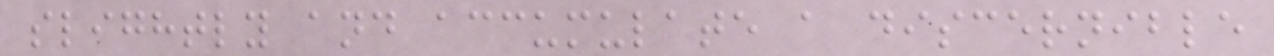slightly and accumulate a discernible
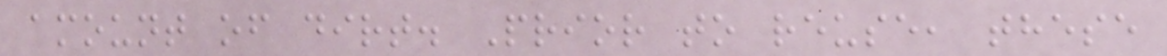amount of dirt. Prior to reuse, these
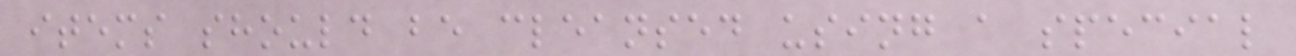items should be cleansed using a special
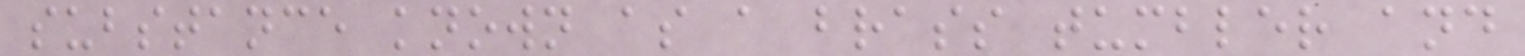substance known as a brass tumbler and
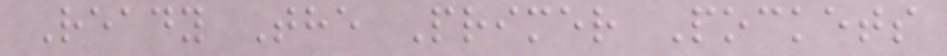Ready The Primer Pockets
